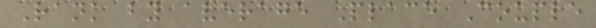Rank by average Place Couple
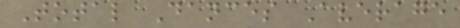Total Dances Average
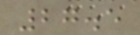27.5
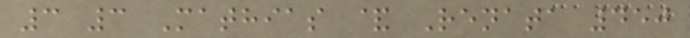3 3 Mathias & Renata 450
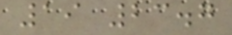19 23.7
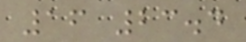16 23.4
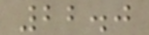22.0
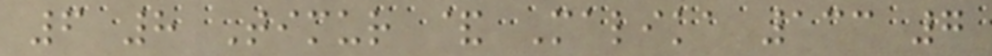6 8 Timur & Malika 133 7
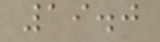19.0
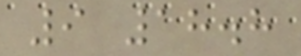9 18.8
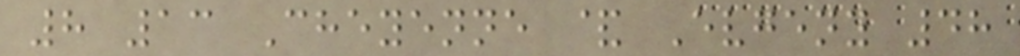8 13 Cheyenne & Evgeny 48
